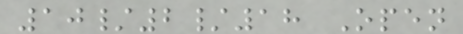10/2/18 Open
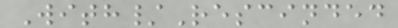With/Rescinded
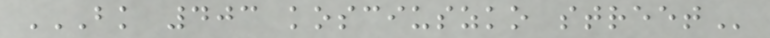BK 403 KOSCIUSZKO STREET
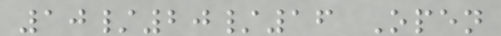10/20/16 Open
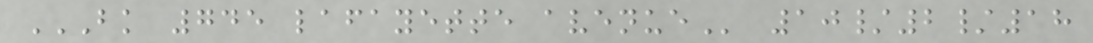BK 745 LAFAYETTE AVENUE 10/2/18
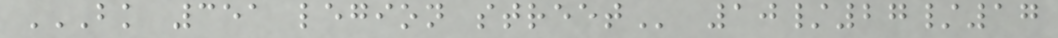BK 351 LEGION STREET 10/27/17
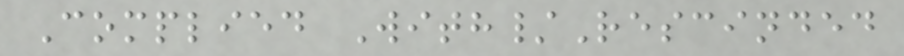Complied With/Rescinded
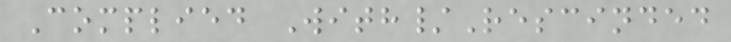Complied With/Rescinded
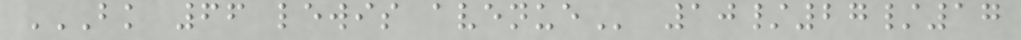BK 66 LEWIS AVENUE 10/27/17
